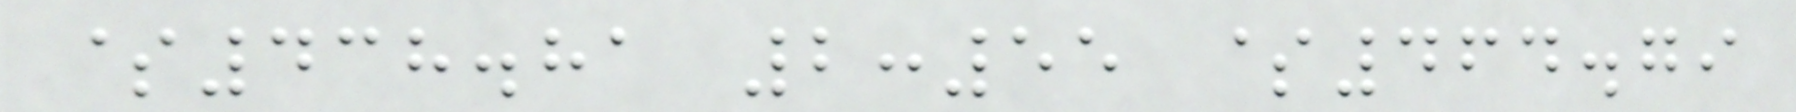$438.81 2:55 $464.79
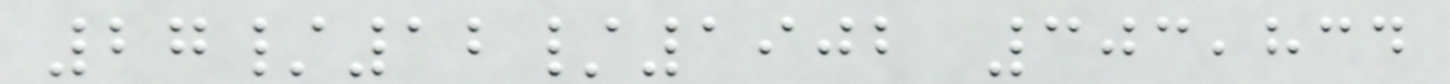27/12/1902 303,834
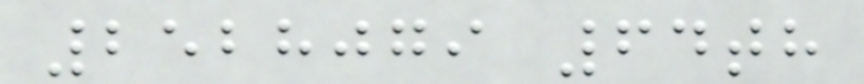2528079 64th
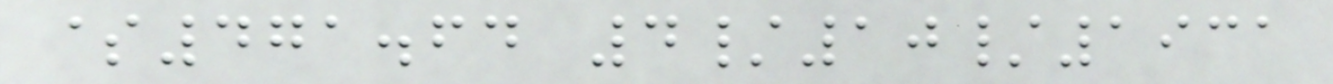$471.64 4/10/1931
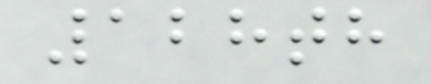128th
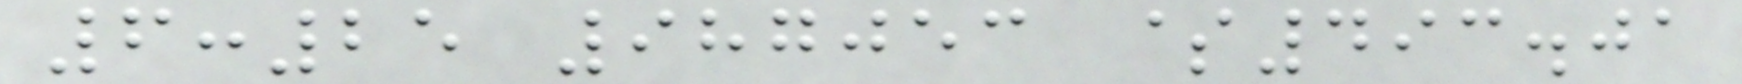6:25 987053 $493.01
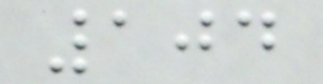104
